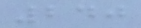240
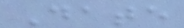Date
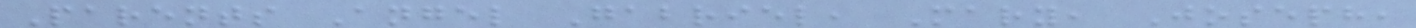Parents Angel Gabriel, Mary, Joseph,
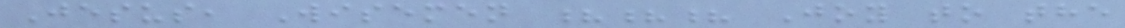Jesus, Wisemen ??? Joy to the
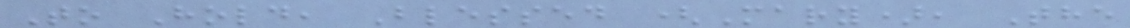To Hold, Blessed (Mary), The
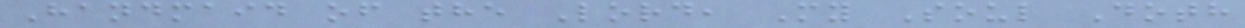Handmaid of the Lord, My Soul Doth
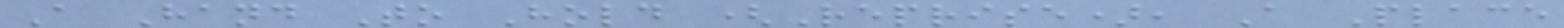A Hand To Hold (Reprise), A Place
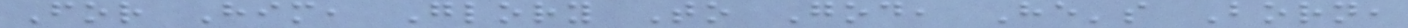For Him, Glory To God, He's Born,
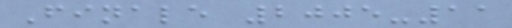Finale 2005-11
